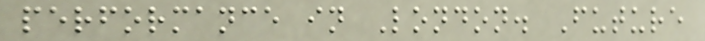performance in London. Future
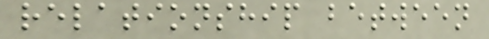relationship between
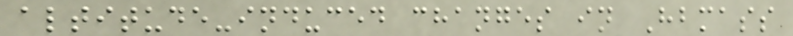altitude-induced changes in Hbmass
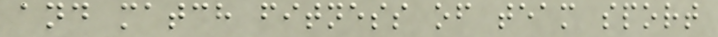and match fitness of team sport
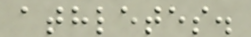athletes.
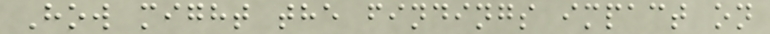How might the findings impact on
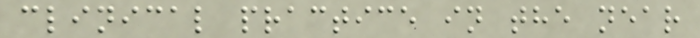clinical practice in the near
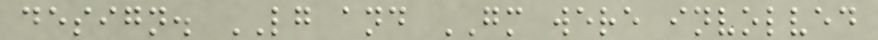design. LG and GM were involved
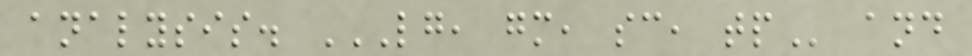analysis. LG, GM, SC, TP and
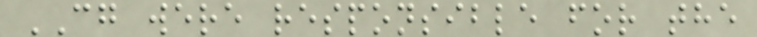CG were responsible for the
